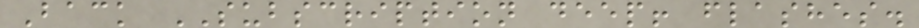Back SUBSCRIPTION deep! flashes.
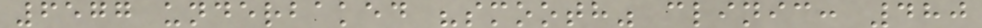6577 underbaked "smooth" clinic: 480
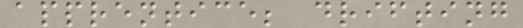apprentice; drifting
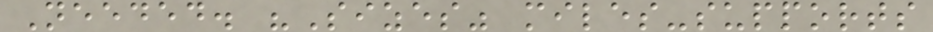Needed. "Sizes" miles-supports
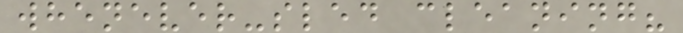whenever-sled cleaning?
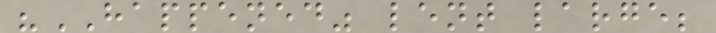"HAPPENED" lent large;
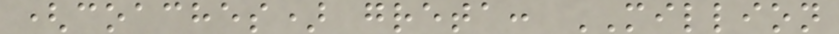(coaches) greta: MILLION
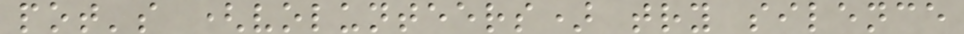pot's (volunteers) try silence
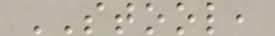STOOL,
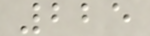225
